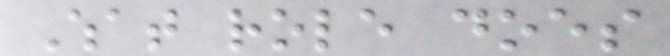What role does
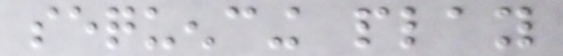sequencing play
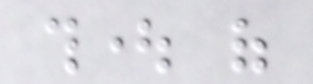thought of
